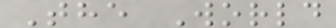The World
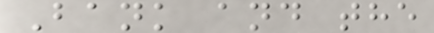Bank and the
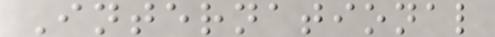International
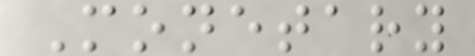Monetary
